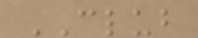CLUB
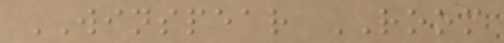WINSPEAR ROOM
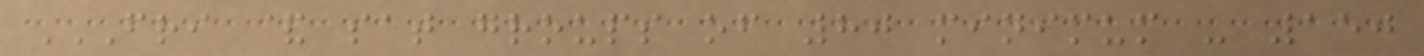FRI & SAT GROUPS OF 80 MINIMUM - 150
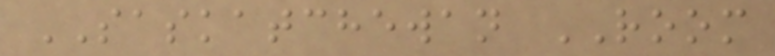SASKATCHEWAN ROOM
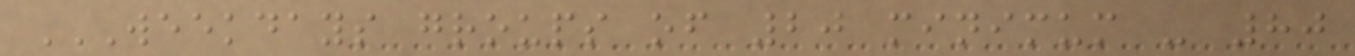WEEKDAYS GROUPS OF 20 MINIMUM - 80
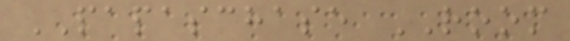PAPASCHASE ROOM
